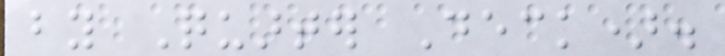by Quarter Deck).
